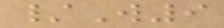/W9
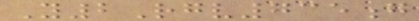Y2Rgv735g
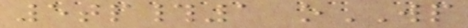5tp#1 oWP
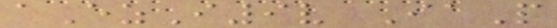aEzI9v IaP
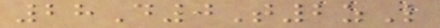28D0T2zL
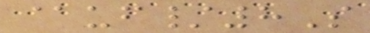@uf/8S
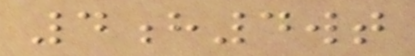4h4wt
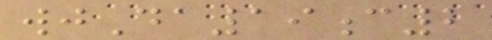wjDa19c2
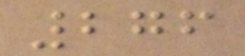276
